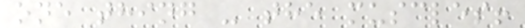one thing - the muscles!
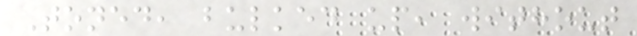Toned, bulked up, without
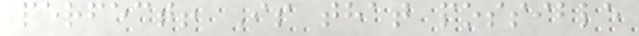perfect! Is that possible
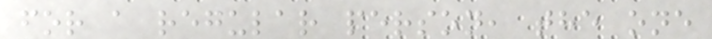for a regular person, the one
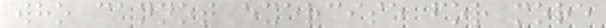who cannot exercise for more
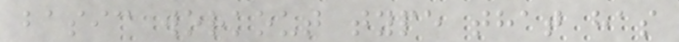basic workout type that has
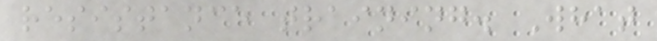resistance training. What
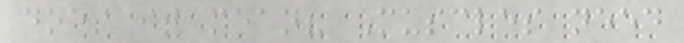does it mean? Muscles need
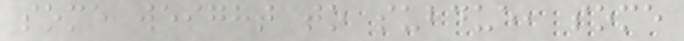some weight to subdue, some
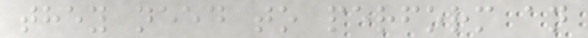they need to perform an
